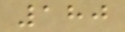180
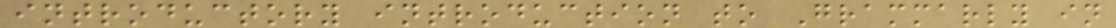introductory introduction to Grammarly in
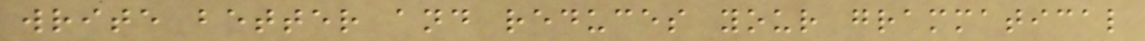write better and reduces your grammatical
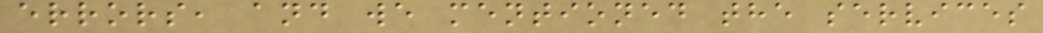errors, and we mentioned the services
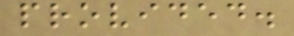provided.
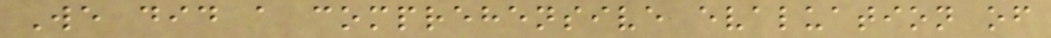We did a comprehensive evaluation of
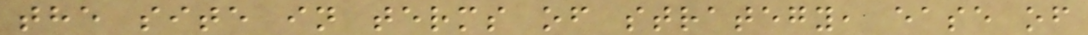the site in terms of strategy, ease of
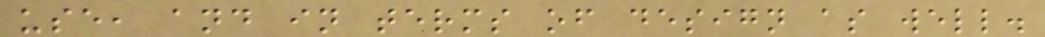use, and in terms of design as well.
